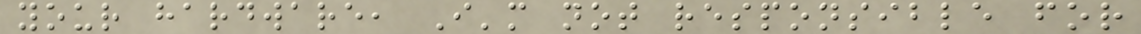your hardware, I'm not responsible for
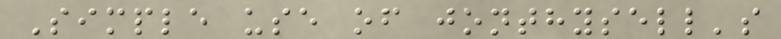Simple use of jonthysell's
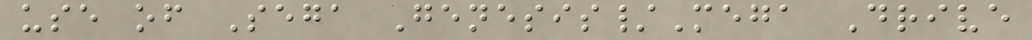use of Sega Genesis/Mega Drive
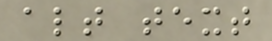alt text
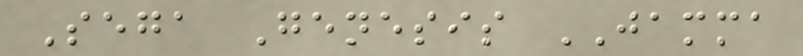Sega Genesis JAMMA
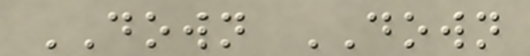DOWN DOWN
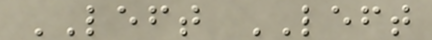LEFT LEFT
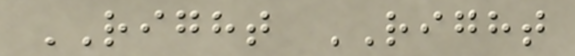RIGHT RIGHT
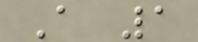A 1
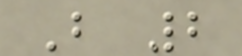B 2
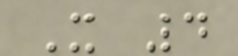X 4
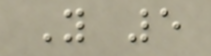Y 5
